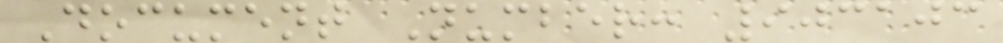Document Number: 903103
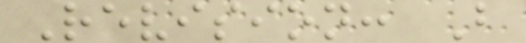Revision: B
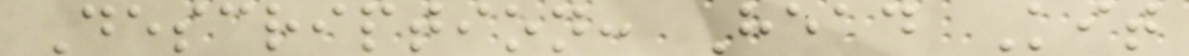Description: Head Kit
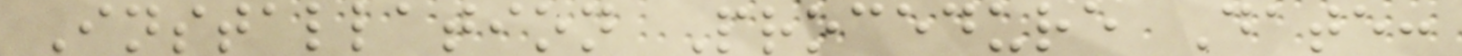Installation Procedure Date:
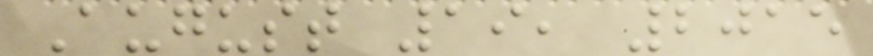August 19, 2015
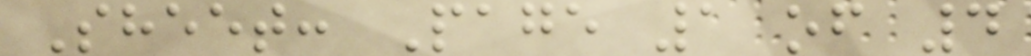Sheet: Page 1 of 4
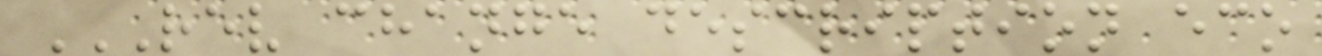REV CHANGE DESCRIPTION ECO
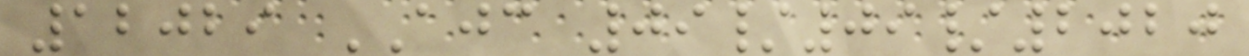12029 AJC 09/09/2020
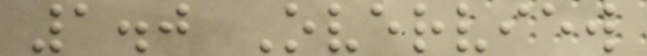1.0 Overview
